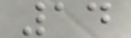14
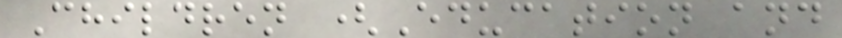Children (Education and
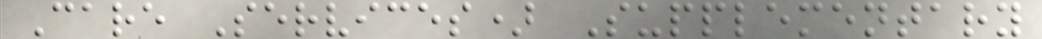Care Services) Supplementary
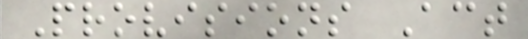Provisions Act
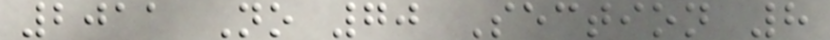2011 No 70 Section 8
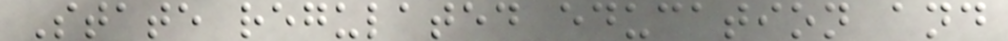State regulated education and
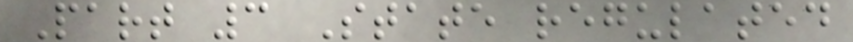Part 3 State regulated
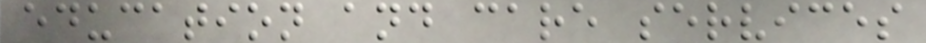education and care services
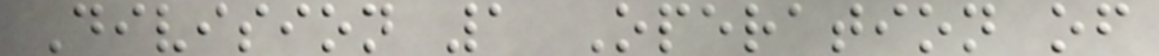Division 1 Operation of
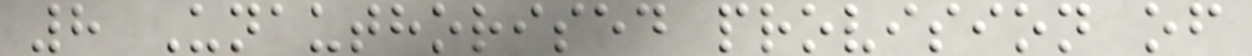8 Unauthorised provision of
